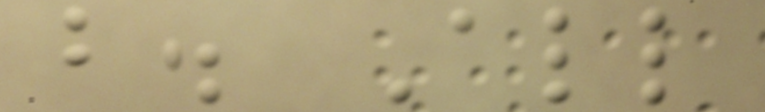b. All
